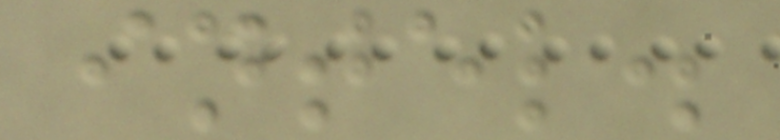intel.
